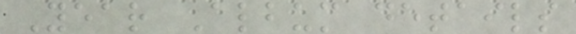Year Album details
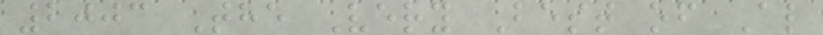2003 The Very Best of Al
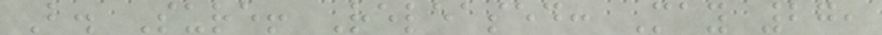B. Sure! Released: May 27,
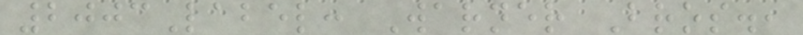2003Label: Warner Bros.,
